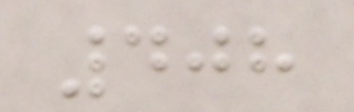408
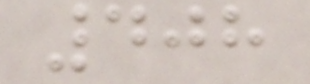408
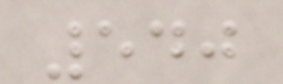540
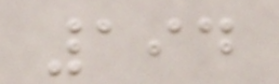194
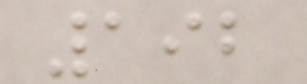192
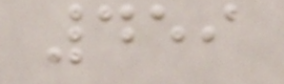459
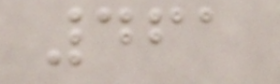461
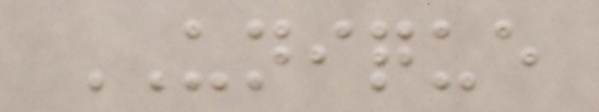UNIQUE
